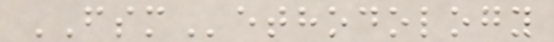FSMethodology
